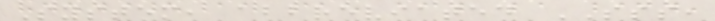System, abbreviated SSS,
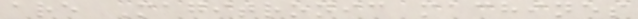are Magitronic machines
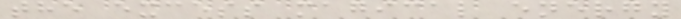the excess magical energy
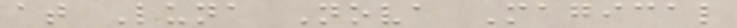at Luna Nova Magical
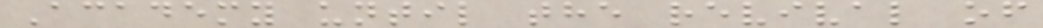Academy until the revival of
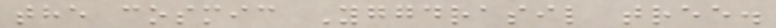the cosmic Yggdrasil tree.
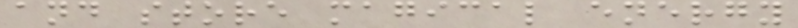and store magical energy
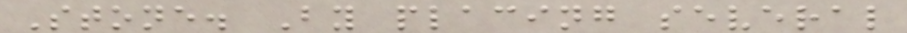Stone. By placing several
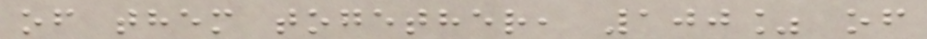of them together, 100% of
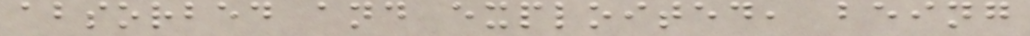absorbed and exploited, being
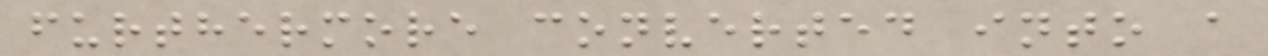furthermore converted into a
